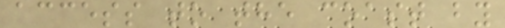access to the coast by
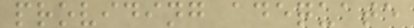providing adequate
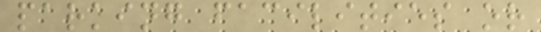parking facilities or
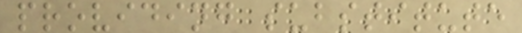providing substitute
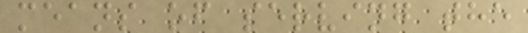means of serving the
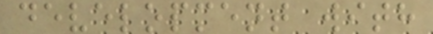development with
